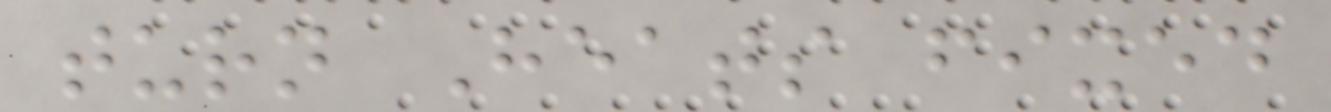turn Heats fixed
